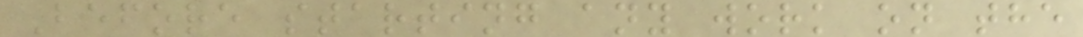Before starting any work on the
